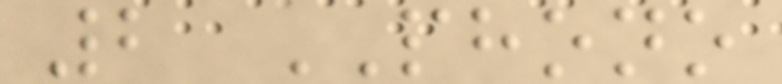2 PHONO
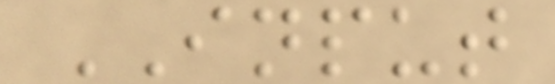INPUT
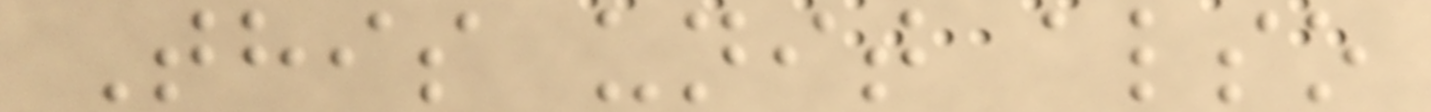This unit also
